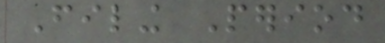Filing Period
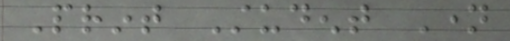Print Student Name
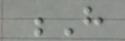H
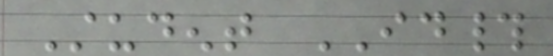Student ID#
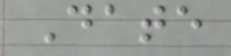Date
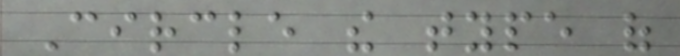Circle the type of
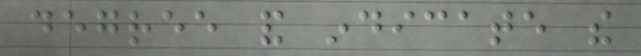degree and indicate the
